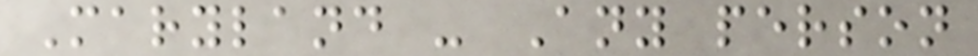Maryland - Any person
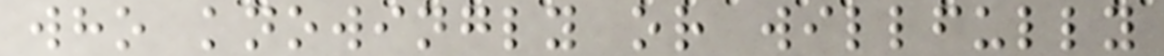who knowingly or willfully
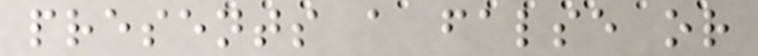presents a false or
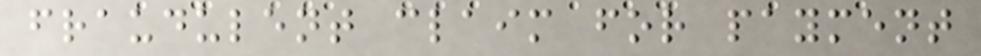fraudulent claim for payment
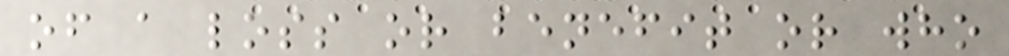of a loss or benefit or who
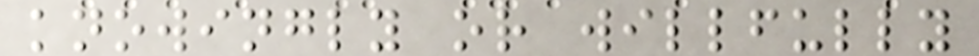knowingly or willfully
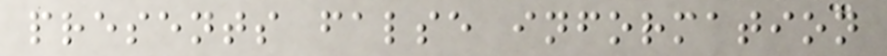presents false information
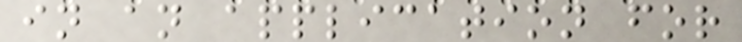in an application for
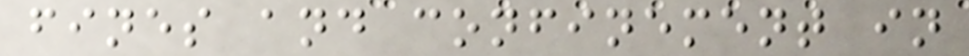fines and confinement in
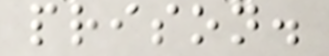prison.
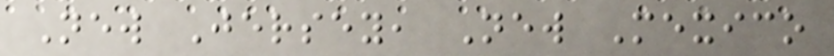New Jersey, New Mexico
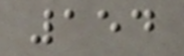154
